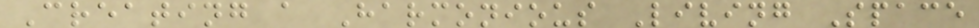Creating a Harmonious Living Space
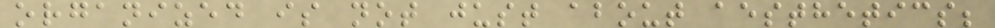organized is not just about aesthetics;
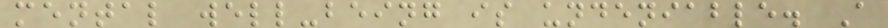mental well-being is undeniable. A
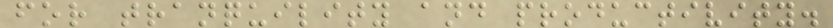for tranquility and productivity.
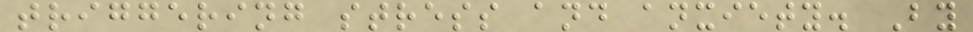triggering stress and anxiety. By
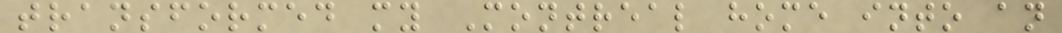transformed my Montreal home into an
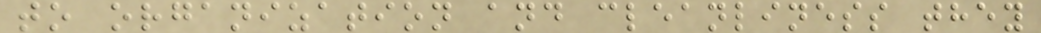to organization and cleanliness they
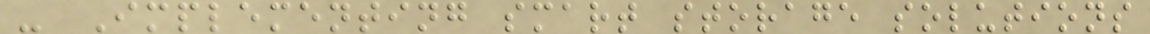- Implementing smart storage solutions
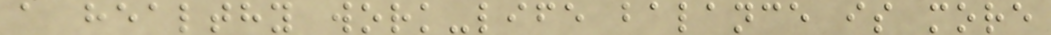a healthy work-life balance is more
